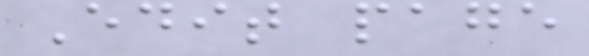Edit page
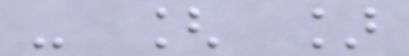- [ ]
